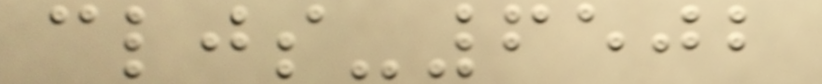cljs-6502
